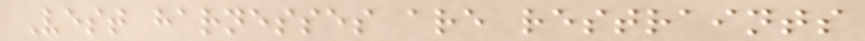Vest harnesses are restraints
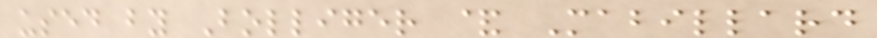used by Bolliger & Mabillard
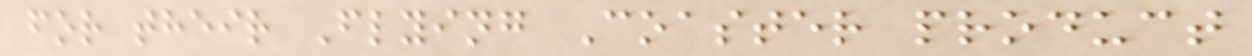for their Flying Coaster product
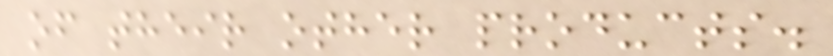of their other products.
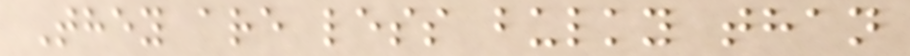They are less bulky than
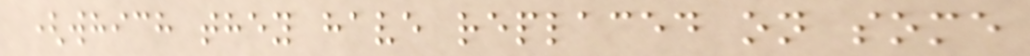(which they have replaced on some
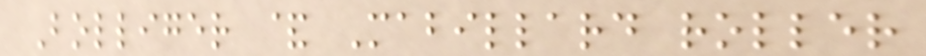Bolliger & Mabillard roller
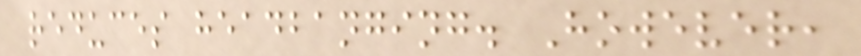reduces headbanging. However,
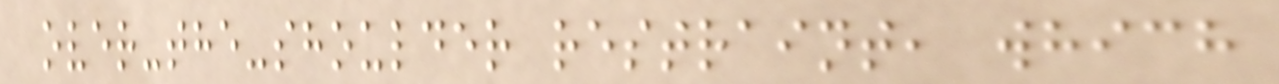over-the-shoulder restraint, which
